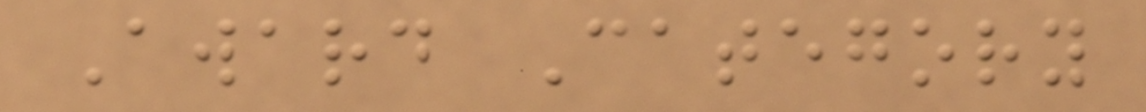Award Category
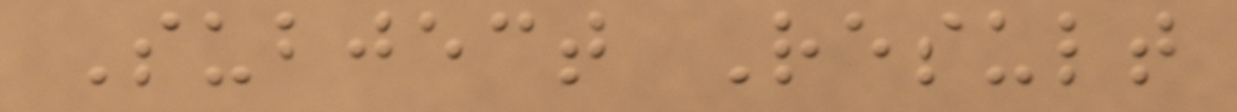Subject Result
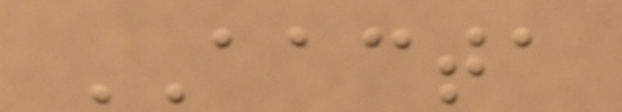AACTA
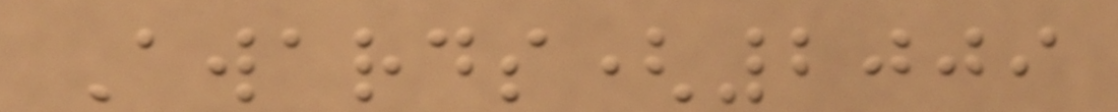Awards(2009
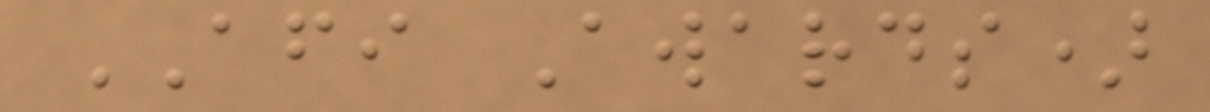AFI Awards)
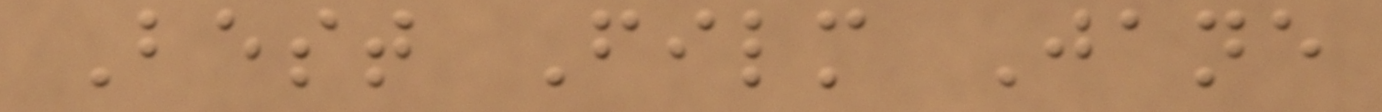Best Film Jane
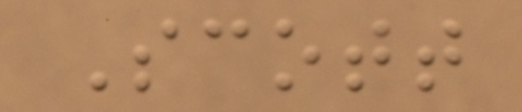Scott
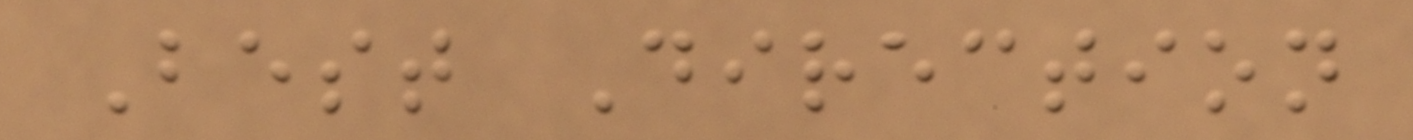Best Direction
